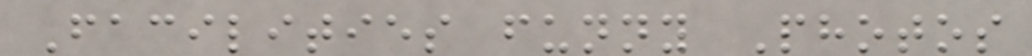Facilities funny Photos
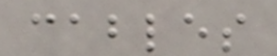cables
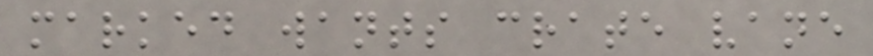marked wants crate vane
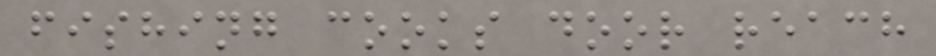fishing cooks door reach
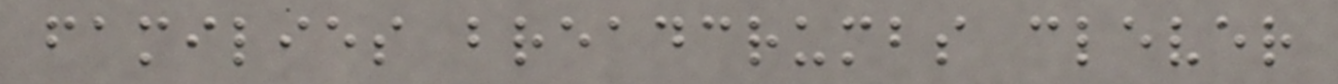families breadcrumbs clever
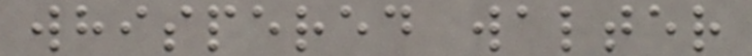whispered walter
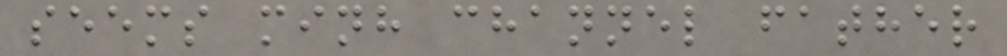seems minh channel father
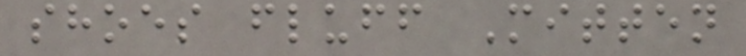shoes fluff Mitten
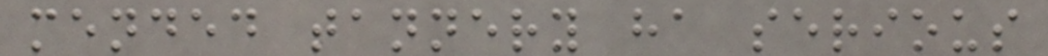mended tannery ha serious
